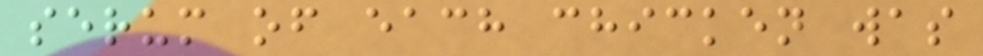serum of each chicken was
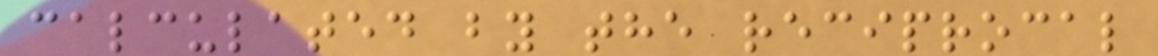calculated by the reciprocal
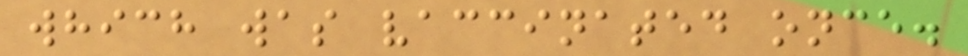which was vaccinated once.
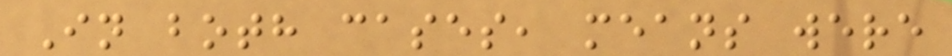In both cases, means were
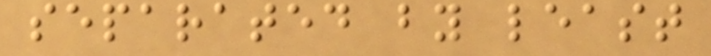separated by least
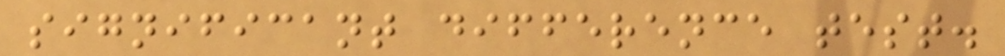significant difference test.
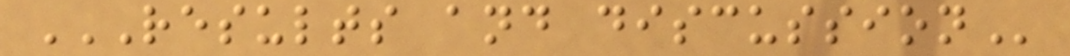RESULTS AND DISCUSSION
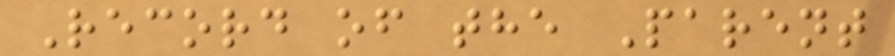Record of the Parent
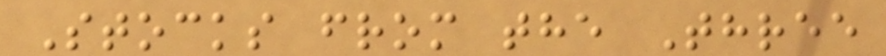Stocks from the Three
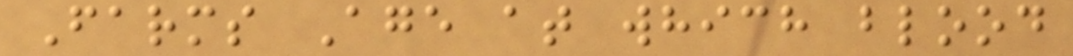Farms Age at which blood
